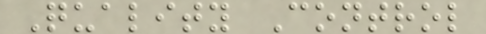Quality Control
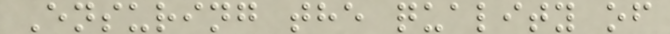Ensuring the quality of
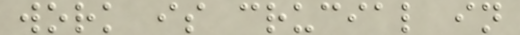work is crucial in
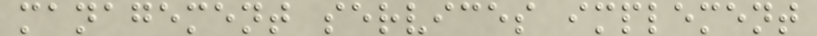management services implement
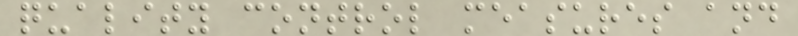quality control measures and
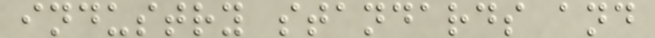industry standards and
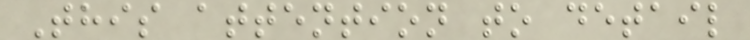This attention to detail
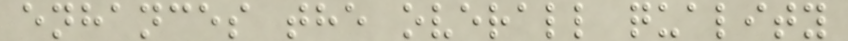enhances the overall quality
